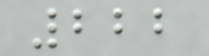222
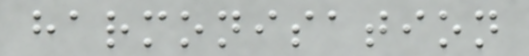harmonisation
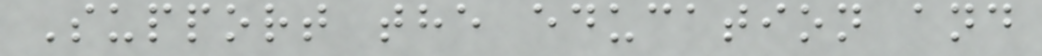Support the education and
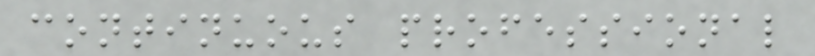continuous professional
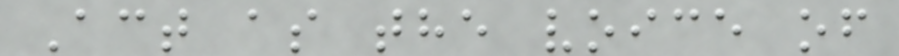Act as the voice of
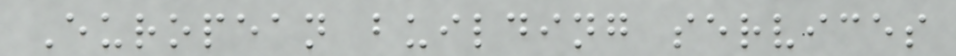European building services
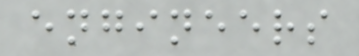engineers
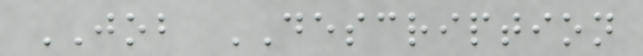JOB DESCRIPTION
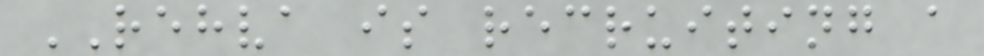REHVA is recruiting a
